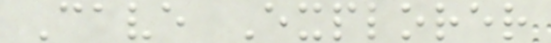Cave Explorer
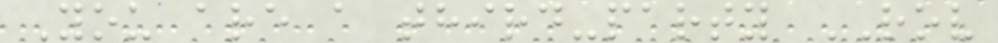You are a third-party ROV
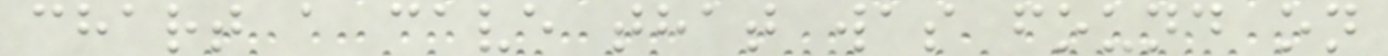chart a cave that was found on
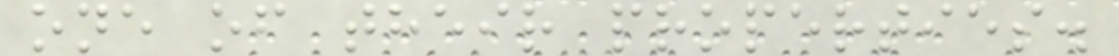one of their properties.
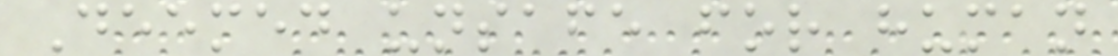Deemed unsafe for human
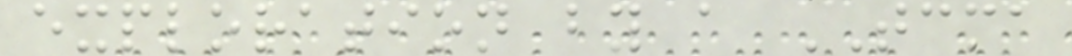exploration by a TCMA
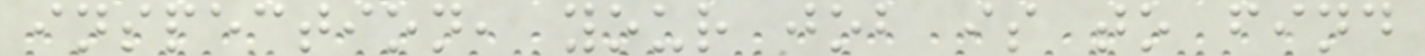inspection, your job is to find
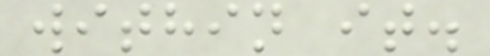within it.
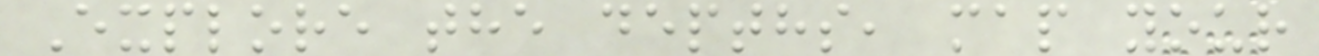Explore the depths, map your
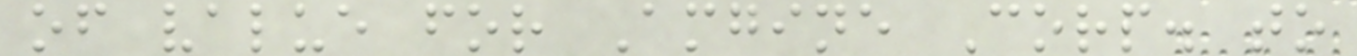of value for Amgine Corp. to
